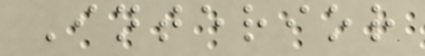Interior
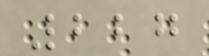227
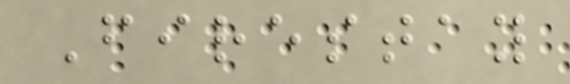Firestay
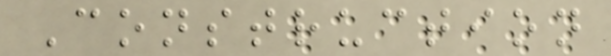Construction
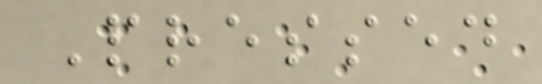Pressed
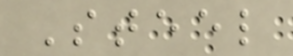Steel
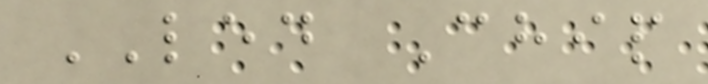LED Chip
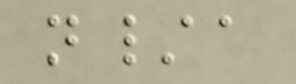n/a
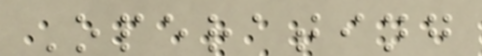Operating
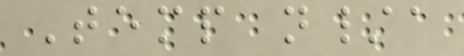Temp n/a
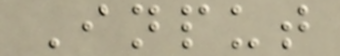Input
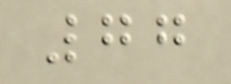77
